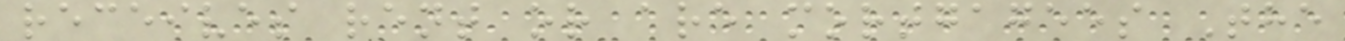receives rent or are mortgagees The
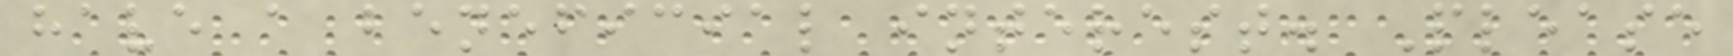have a beneficial interest. Please
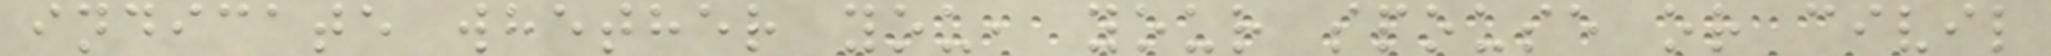indicate whether you, your spouse or civil
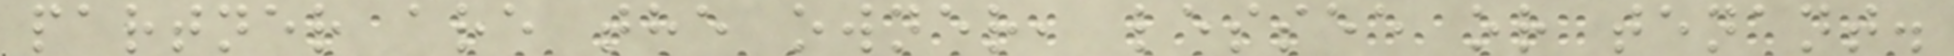partner are the owner, lessee or tenant.
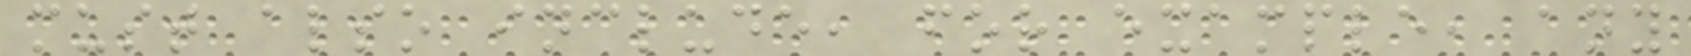must also include, for example, any
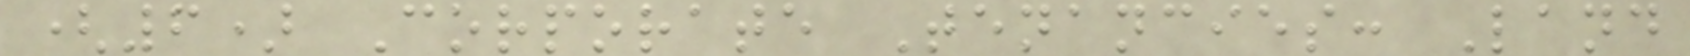(6) Corporate Tenancies: Land
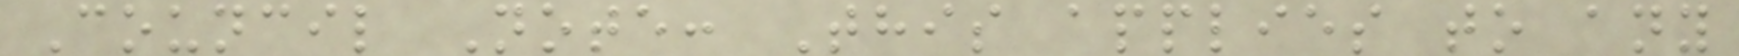Council Note: This applies to any
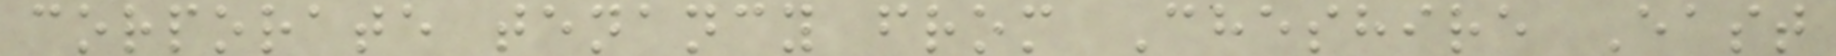corporate tenancy from Cheshire East
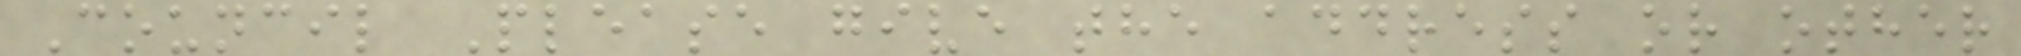Council Please give the address or other
